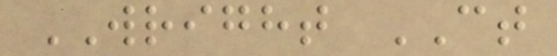WRIGHT CT
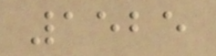1525
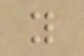y
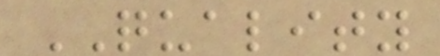QUALITY
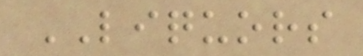LIQUORS
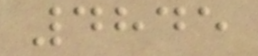4845
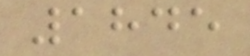1845
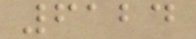6124
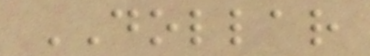DOLLAR
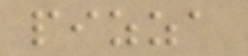pizza
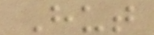Hut
